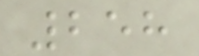258
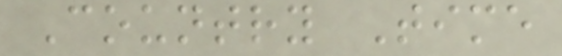Country Time
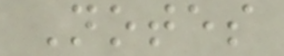Notes
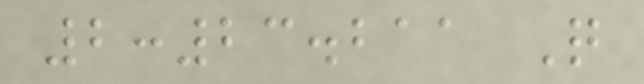2:23.211 Q
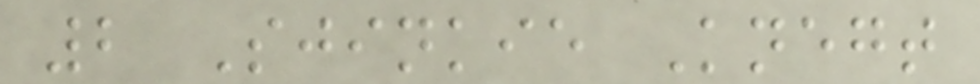2 Sjinkie Knegt
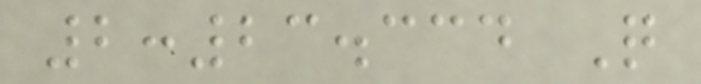2:23.334 Q
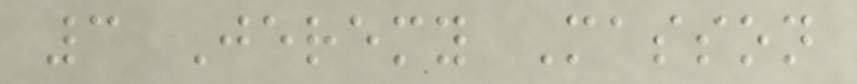3 Jeremy Masson
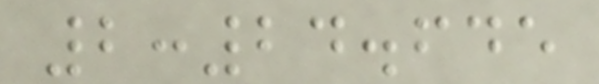2:24.645
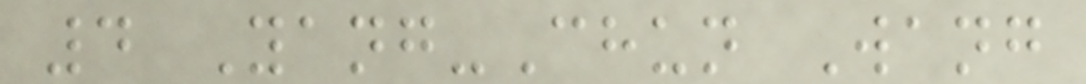4 Yang-Chun Wang
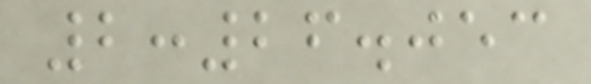2:26.053
